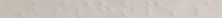Bishop's
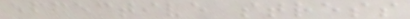effective stress
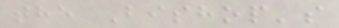the Bishop's
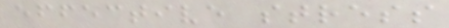effective stress
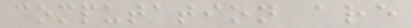computation are
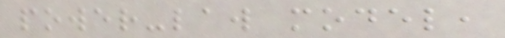power-law model,
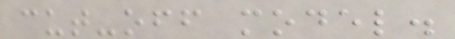cut-off model.
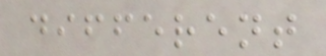different
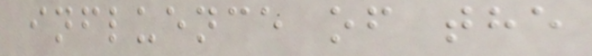influence of the
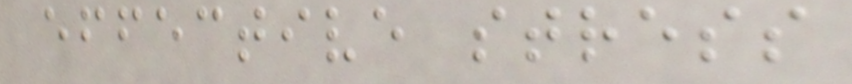effective stress
